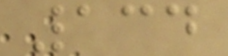134
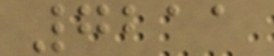7211
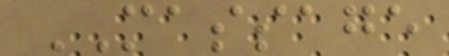MASSAGE
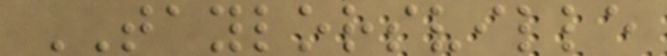TAYLORSVILLE
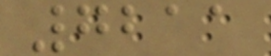7211
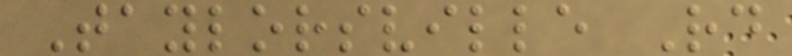Taylorsville Rd
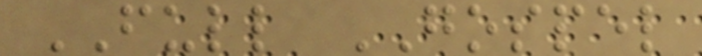FULL GOSPEL
